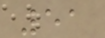51
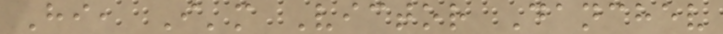Hi, I'm Victor Danchev
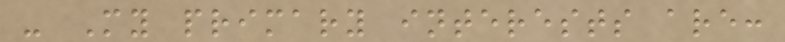- My primary interests are:
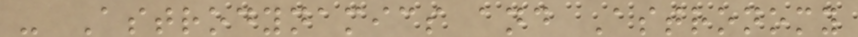- Astrodynamics and Astronomy
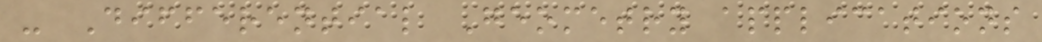- Differential Geometry applications
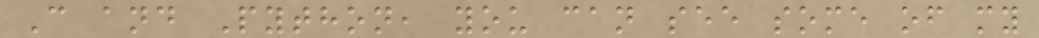C and Python, you can see some of my
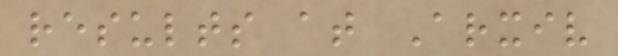results at Arxiv
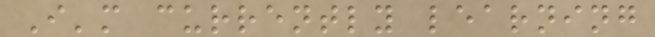I'm currently learning
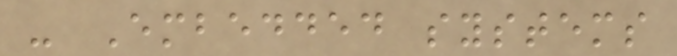- Embedded systems
